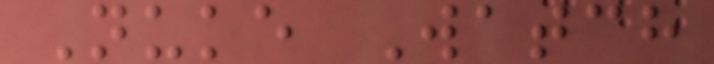Nuke Watch
